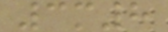3m8
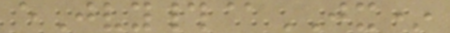eJvy#@JX*
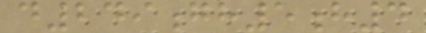d249gh5h4
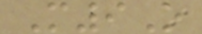M9O
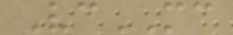VcMC
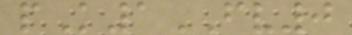pK1FV0
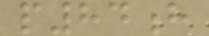p84h
